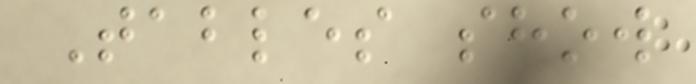Tables show
